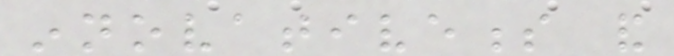innovativeness and
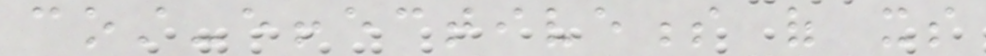cost-effectiveness of its
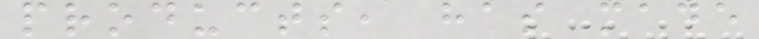products, has made
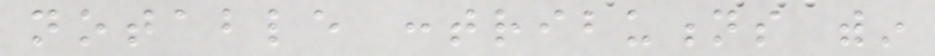notable contributions within
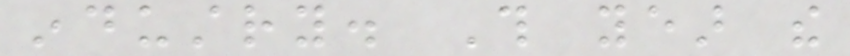industry. This year the
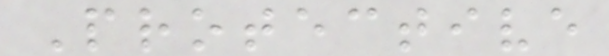Protective
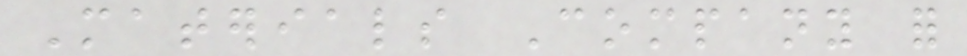Materials Company for
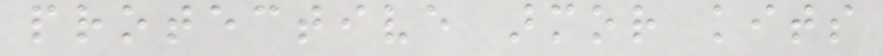protective armor kits
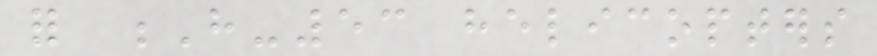for H-53 helicopters
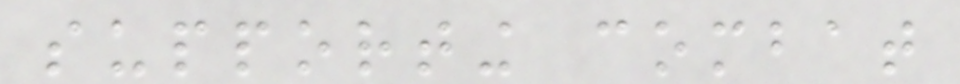supporting combat
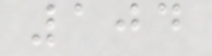104
